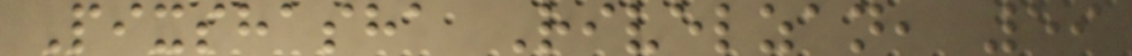Pixshasha Rivelzan, 59
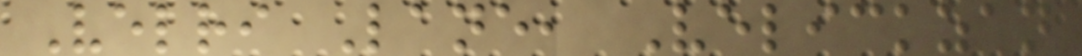Velri Lane, Velickzan
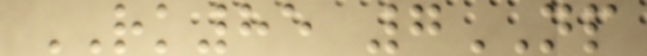RK85 7NP
